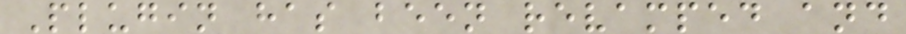Plugin has been revamped and
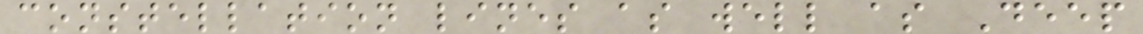constellation lines as well as Deep
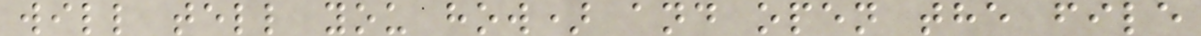will tell you how) and open the file
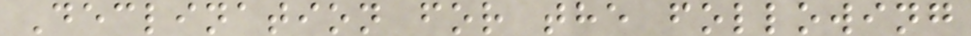Declination for the following
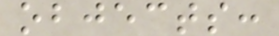objects:
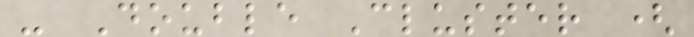- Double Cluster (
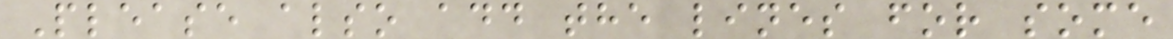Please also add the lines for some
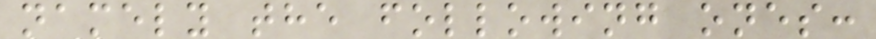namely the following ones:
